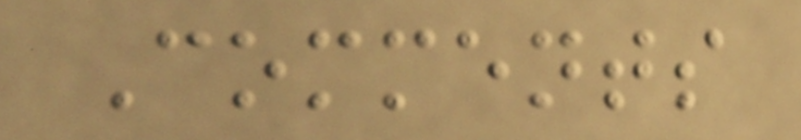Comments
